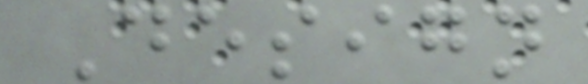Design
